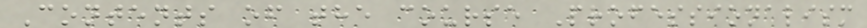Contents of the course Professionalism
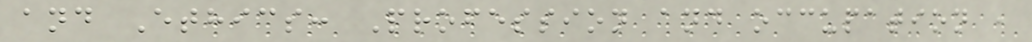and Ethics: Profession and occupation ,
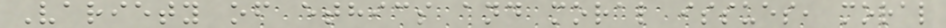Variety of ethics and moral issues, moral
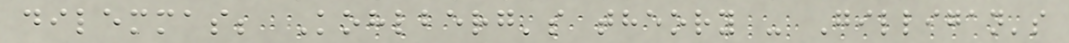dilemmas; Kohlberg's theory - Gilligan's
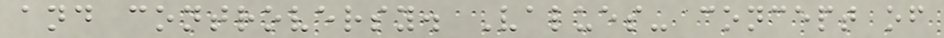and controversy. Values- concept of
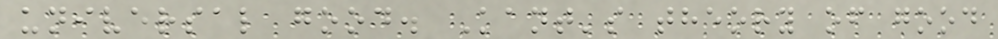universal good. Kant's theory of good
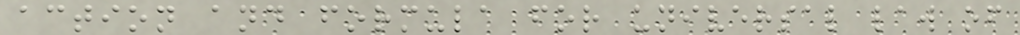action and formula for universal law of
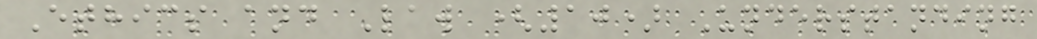Ethics and Law (10) Understanding
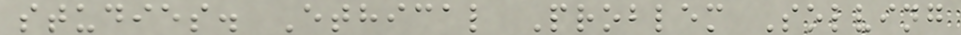studies. Ethical Problem Solving
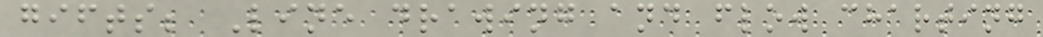gifts; Line drawing and flow charting
